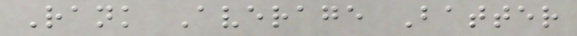Rank Average Batter
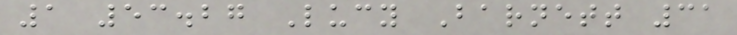1 53.27 Lucy Barnett 31
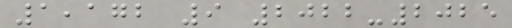1,172 9 2022-2025
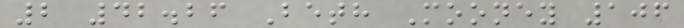2 42.26 Beth Mooney 106
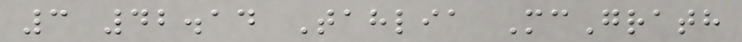3 42.14 Tahlia McGrath
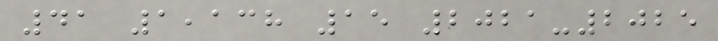41 1,138 15 2021-2025
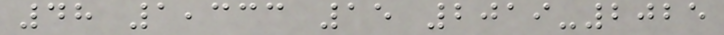48 1,333 15 2019-2025
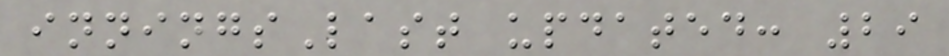inningsLast updated: 29
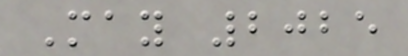May 2025
